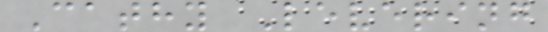Cathy Levering
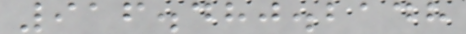916.480.2148
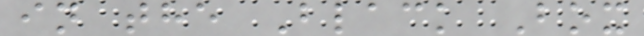in the Black Box
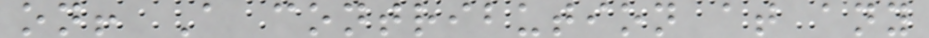on! A contribution at any
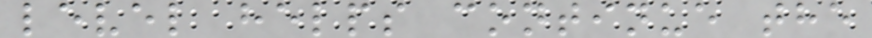level helps continue the
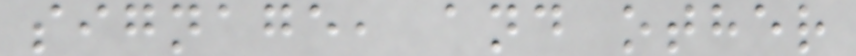signage, and other
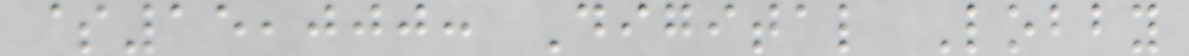$15,000: Digital Lobby
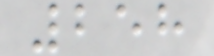258
